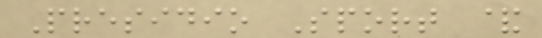Presidio Sport &
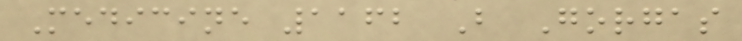Medicine 1162 B Gorgas
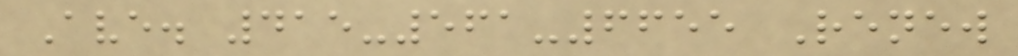Ave. 415-561-6655 Renew
